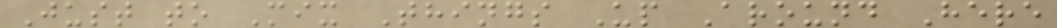Just to Mix Things Up Around Here
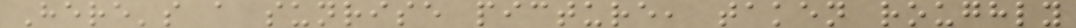Here's a sunrise picture, taken roughly
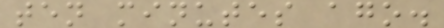ten minutes ago.
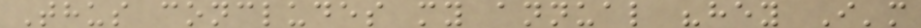Thus concludes my annual "hey I'm
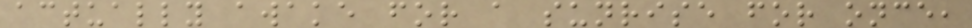actually awake for a sunrise for once,
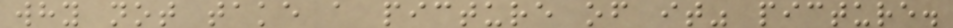why not take a picture of it" picture.
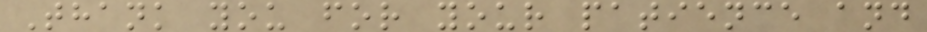Thank you for your patience and
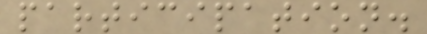participation.
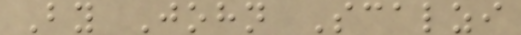By John Scalzi
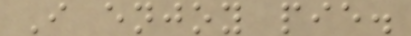I enjoy pie.
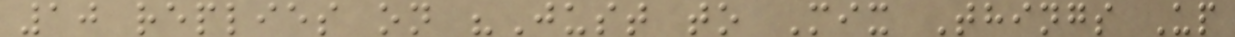10 replies on "Just to Mix Things Up
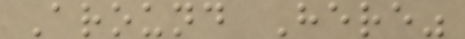Around Here"
